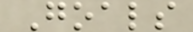Goals
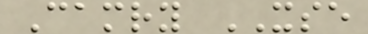Camry XSE
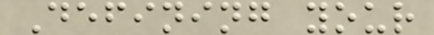Defining your
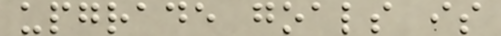upgrade goals is
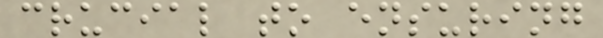crucial to ensuring
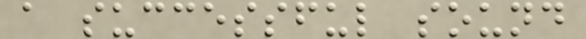a successful sound
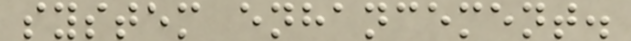system enhancement.
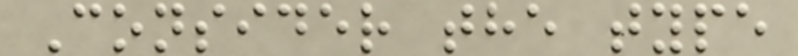Consider the type
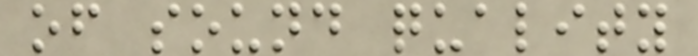of sound quality
